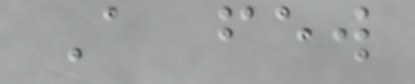A few
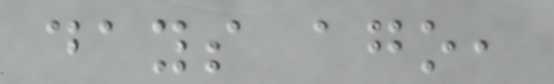days ago,
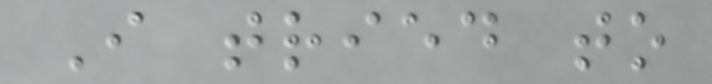I tried to
